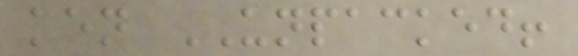ken UNPACKED!
